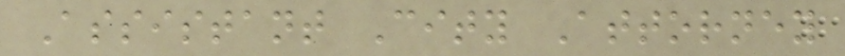Assistant City Attorney
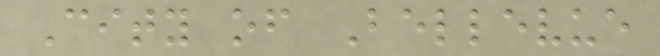City of Bellevue
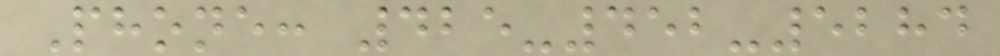Phone: 425-452-5284
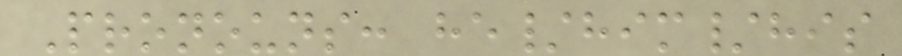Pronouns: he/him/his
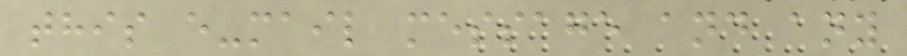this e-mail message and any
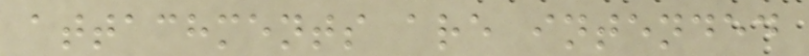attachments are intended
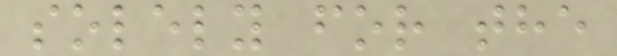solely for the
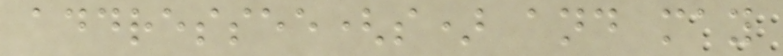addressee(s) and may
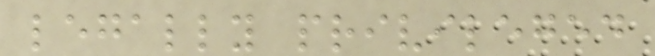legally privileged
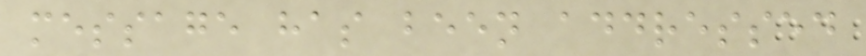message has been addressed
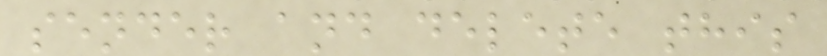sender and delete this
